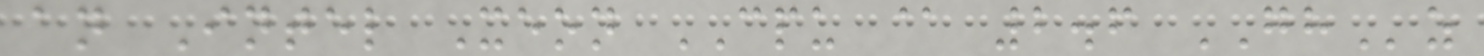an Intel Xeon CPU @ 2.6 GHz
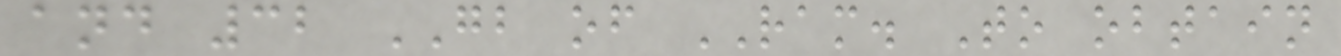and 32 GB of RAM. To obtain
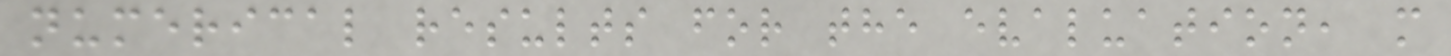numerical results for the evaluation, m
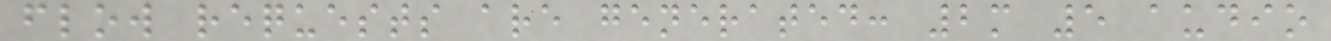flow requests are generated: 2m 5 audio
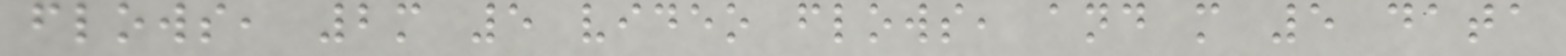flows, 2m 5 video flows, and m 5 data
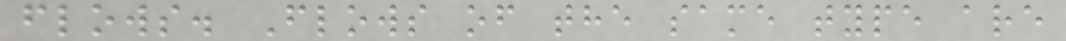flows. Flows of the same type are
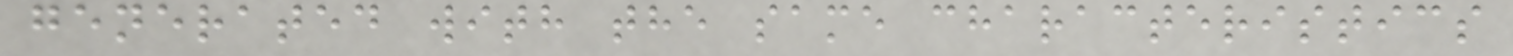generated with the same characteristics
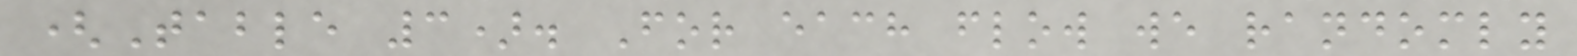(Table 3). For each flow we randomly
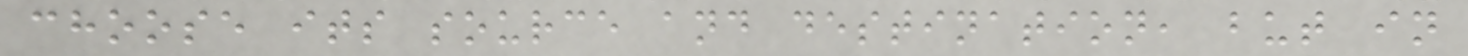choose its source and destination, but in
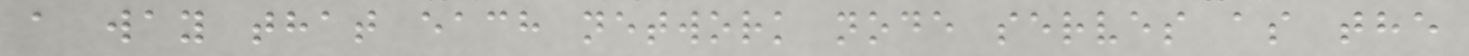a way that each network node serves as the
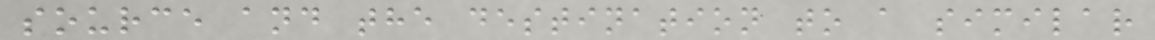source and the destination to a similar
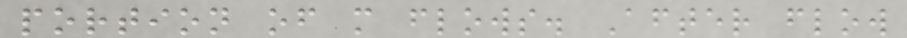portion of m flows. After flow
